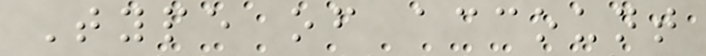Type of account
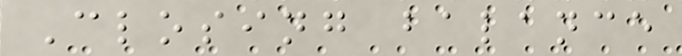Closing balance
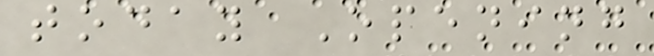today Opening
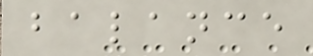balance
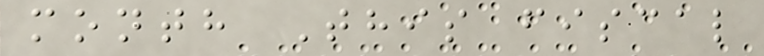month This fiscal
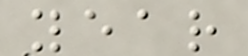year
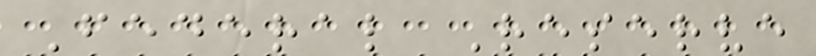Federal Reserve
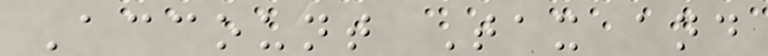Account Tax and
